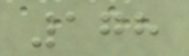178
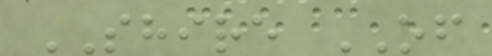SHIRE OF
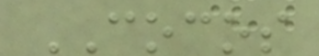COCOS
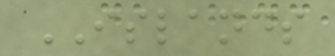ISLANDS
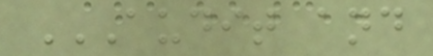AUDIT AND
